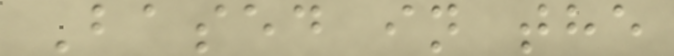Based in the
